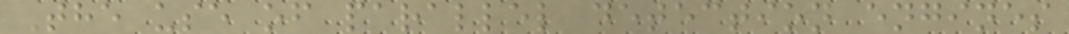The use of parallel detection engines
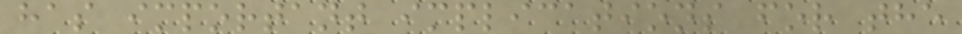has important implications for the
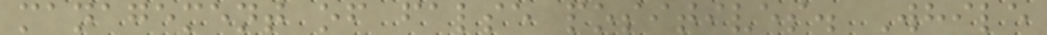management of false positives. While
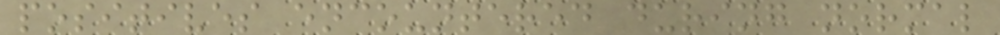positives encountered during normal
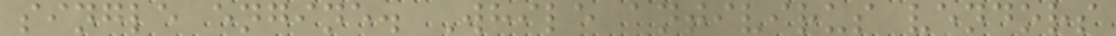single engine. While antivirus vendors
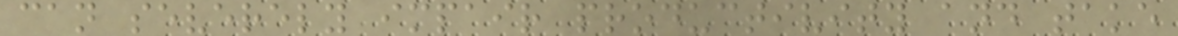can severely impair productivity and take
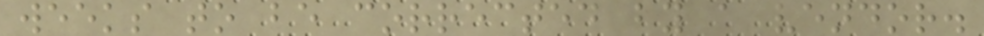weeks to be corrected by a vendor.
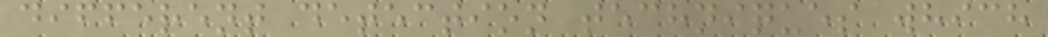different detection techniques which
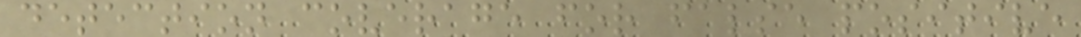detection coverage for false positive
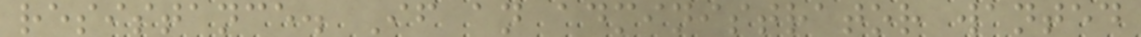resistance. If an administrator wanted
